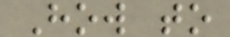How to
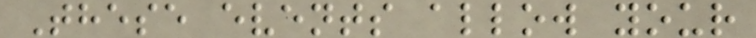These events allow your
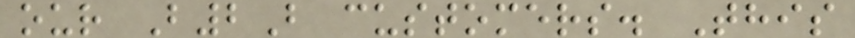our B2B customers. This
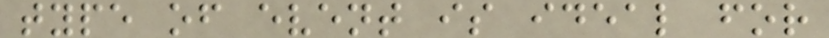type of event is ideal for
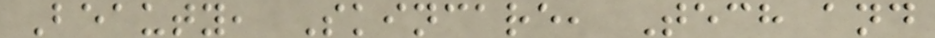Beauty, Skincare, Tech and
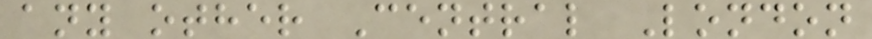any other Central London
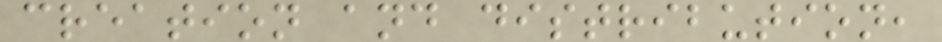creation and distribution,
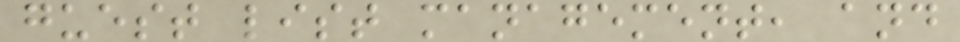guest list management, and
